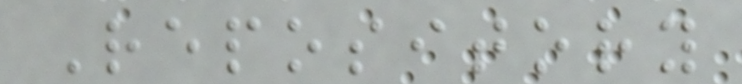Repository
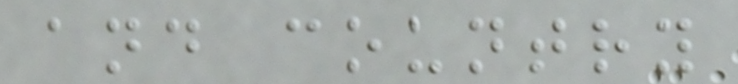and country
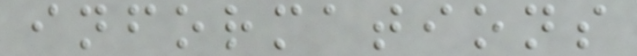informations
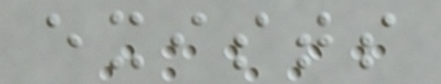exists
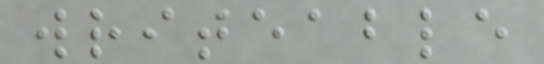writeable
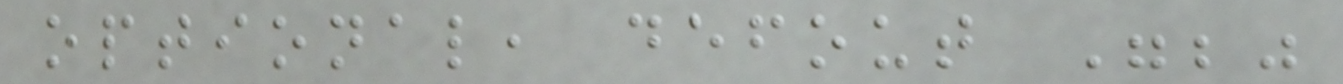optional, defout ";"
